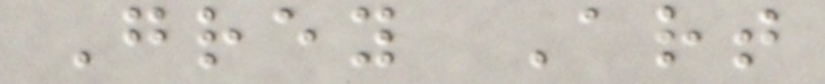Grey Art
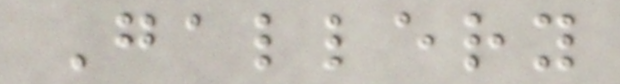Gallery
